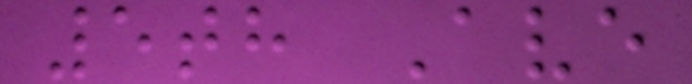5th Ave
